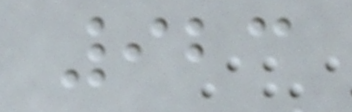923
